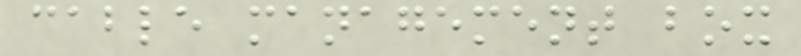cable management box
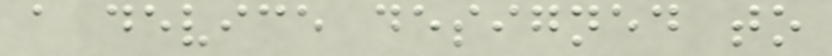a device designed to
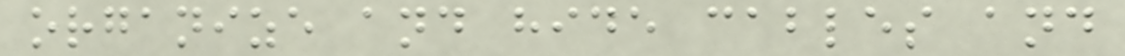organize and hide cables and
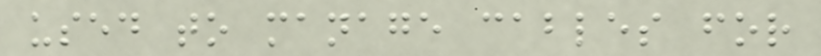used to manage cables for
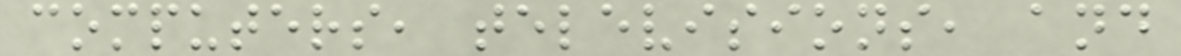computers, televisions, and
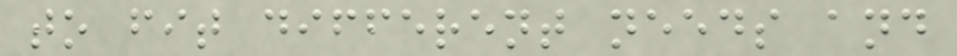to fit different needs and
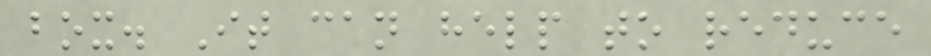box. It can help to reduce
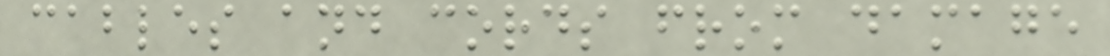cables and cords from damage
